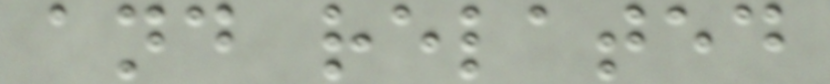and related
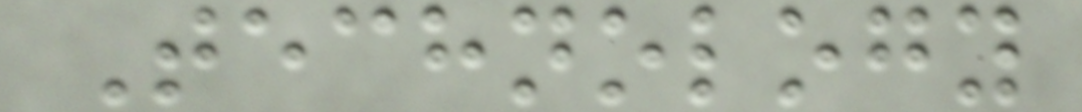Technology
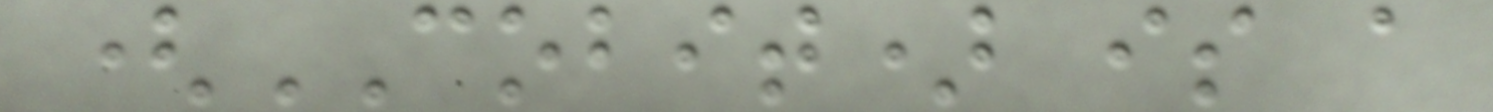(COBIT) is a
